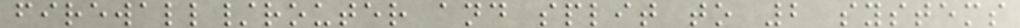firewall/router and split to 2 systems
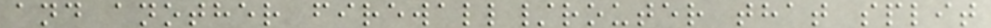and another firewall/router that split
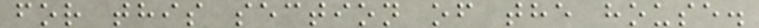for this section of the house.
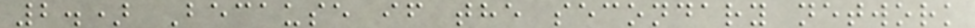2.) Because if the secondary network
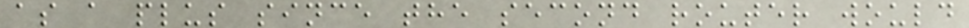as a plus since the second router would
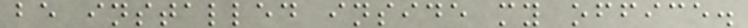be installed inside my office.
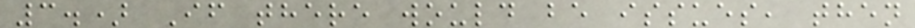3.) If there would be issues, then
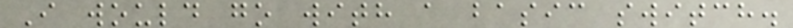I would go with a basic switch.
